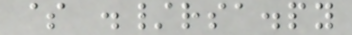$ ./rsa.py
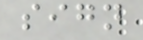sign
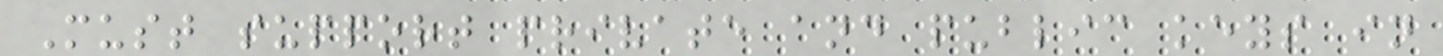Must support private and public keys in
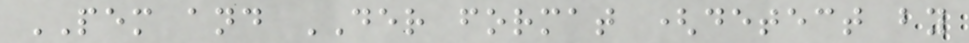PEM and DER format (detect by
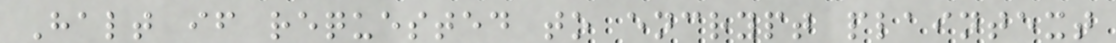Halt if requested to encrypt plaintext
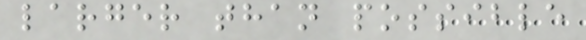larger than possible
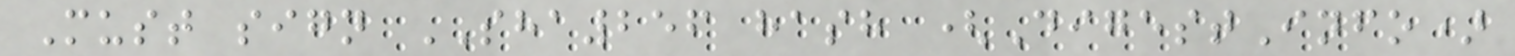Must sign SHA256 hash (DigestInfo)
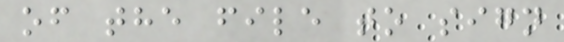of the file to sign
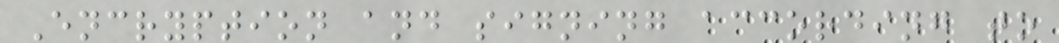Encryption and signing according to
